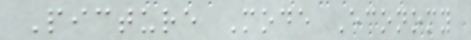Picture Mode Economy
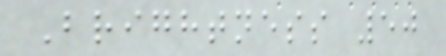Brightness 50
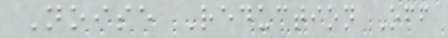Noise Reduction Off
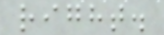right.
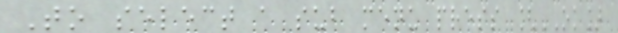To select a sub menu press [OK]
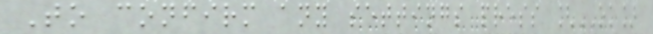To confirm any settings press [OK]
